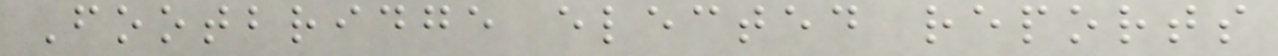Footbridge elected reports
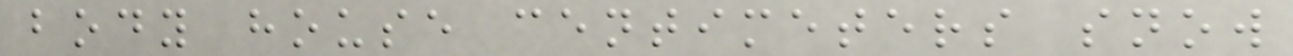body house centimeters snow
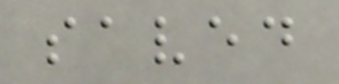saved
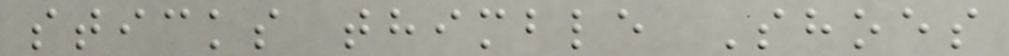sticks thimble Shoes
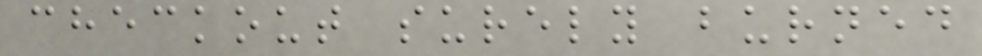checkout surely burned
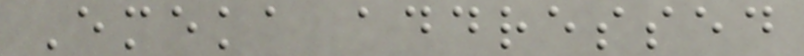Emeka addressed
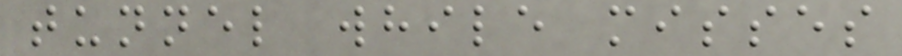tunnel while misses
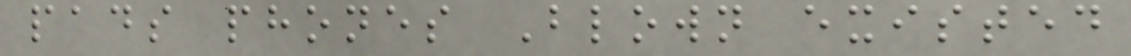pads phones Blown existed
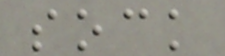sock
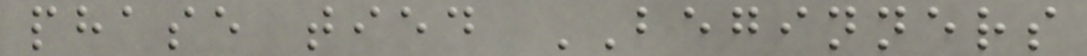phase tied BEGINNERS
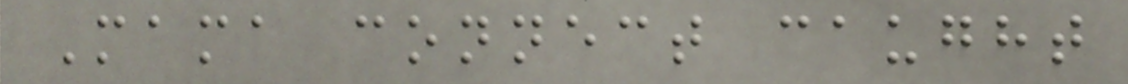Mama connect caught
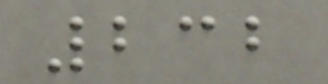232
